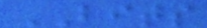BITS
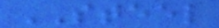STEEL
